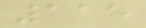115
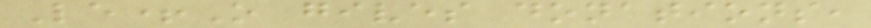Le+O gives donations,
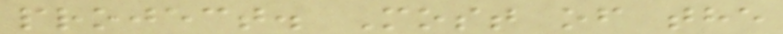project. Most of the
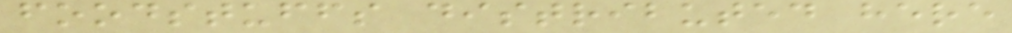foodstuffs distributed here
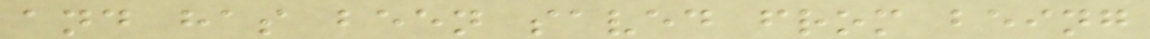and has been saved from being
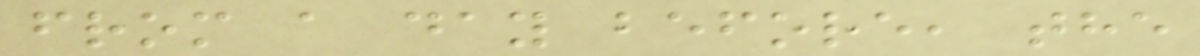from a day before, the
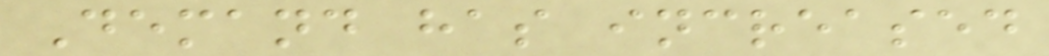Demand has increased
